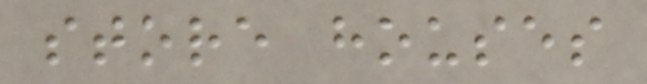store houses
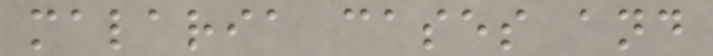malaria cases and
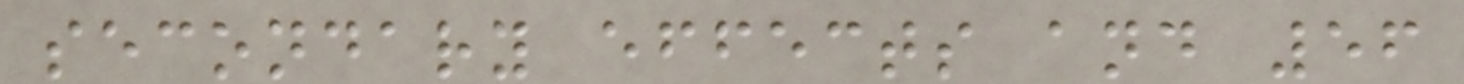secondary effects and 56
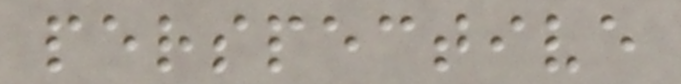perspective
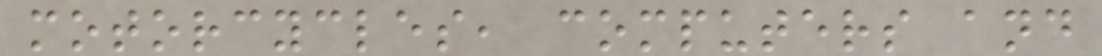motorcycles, computers and
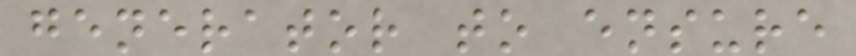generator to ensure
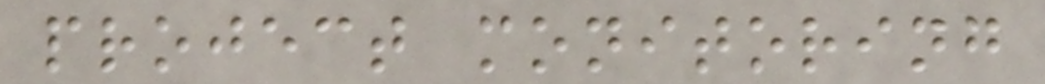project monitoring
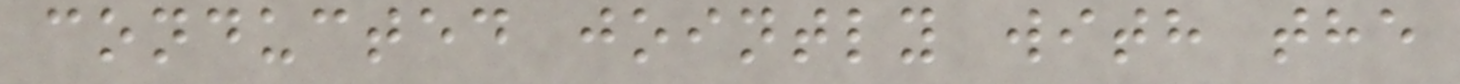conducted jointly with the
